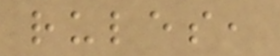rules,
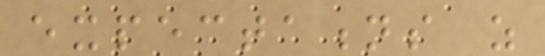expectations as
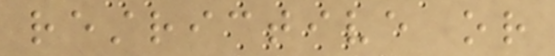restrictive or
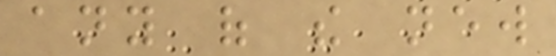any of the new
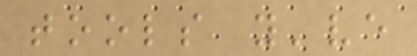tools you've
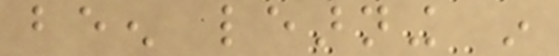been learning in
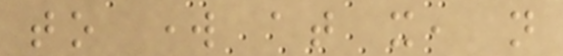to work at it, not
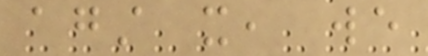against it, we
